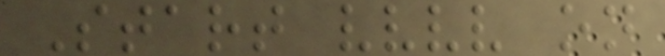Start vvvv on
